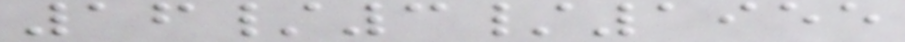16/3/1955
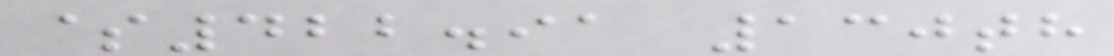$422.91 130th
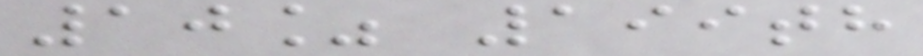10% 199th
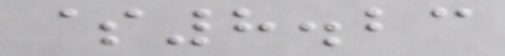$8.23
